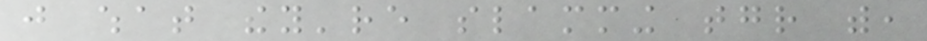just what they're slamming together with,
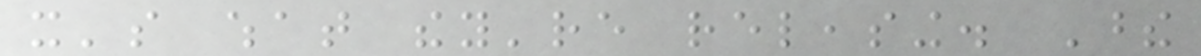it's what they're releasing. These
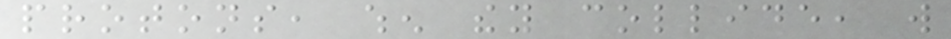protons, when they collide, will
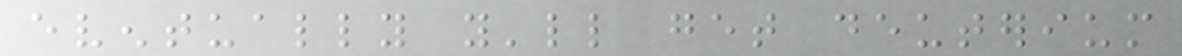eventually you'll get deuterium
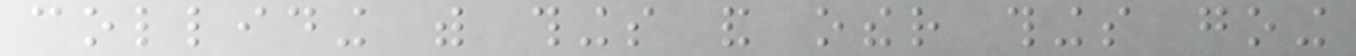colliding with things and other things going
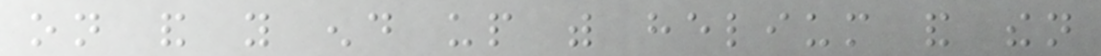on and you end up with helium and then
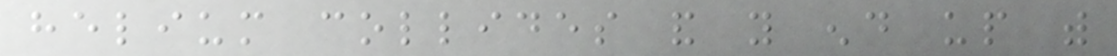helium collides and you end up with
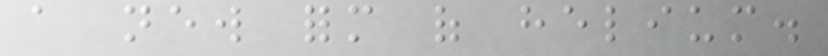a new form of helium.
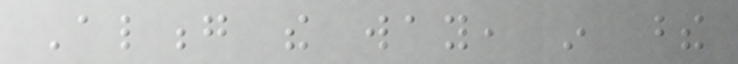Along the way, in these
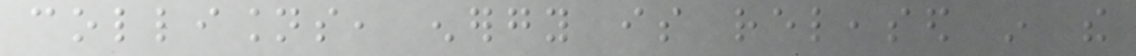collisions, energy is released in the
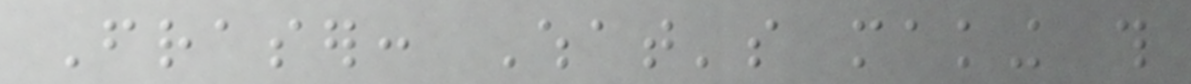Fraser: What's making this
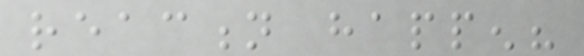reaction happen?
